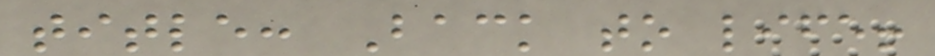title: Back to life!
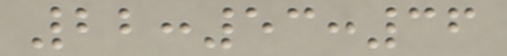22:53:36
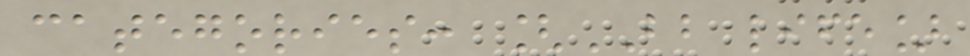categories: [BB life]
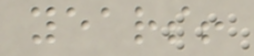years!
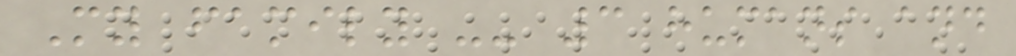My family -- 3 humans and
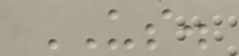US.
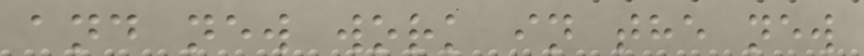and new work in the new
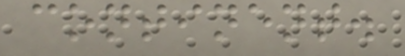continent.
